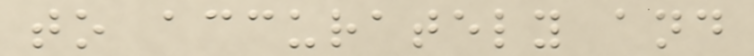to accurately and
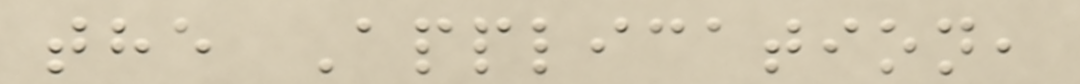the Application,
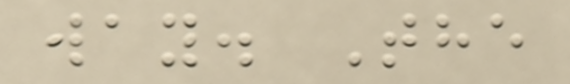way. The
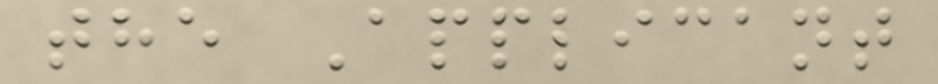the Applicant
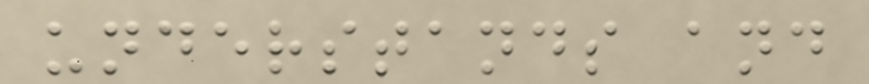understands and
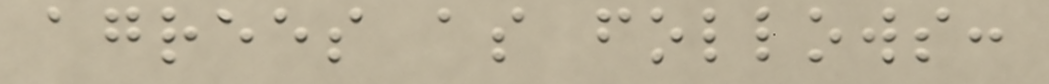agrees as follows:
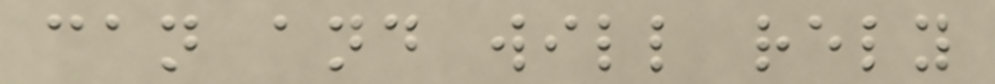can and will rely
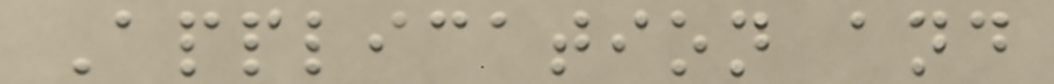Application and
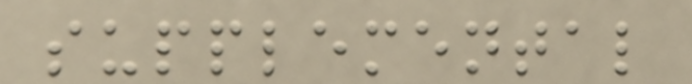supplemental
